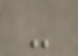-
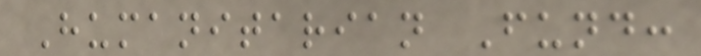Humanitarian Fund:
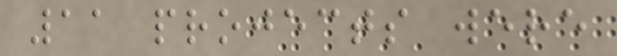11 projects were
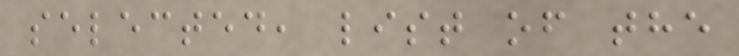selected, list of the
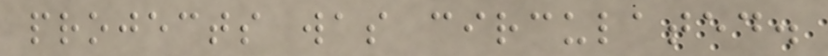projects was circulated.
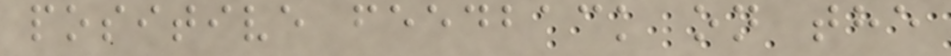positive feedback on the
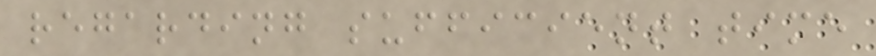regarding sufficient time
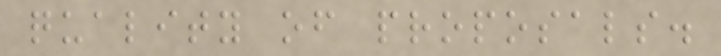quality of proposals.
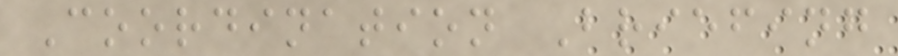Coordination Briefing
